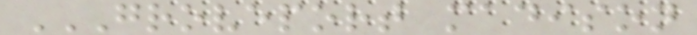GROVEPORT MADISON
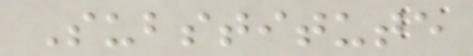Substitute
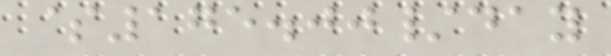$175.00/day
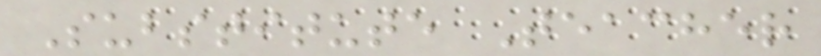Substitute Teacher
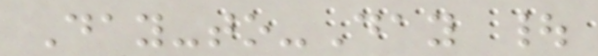Day-to-Day |
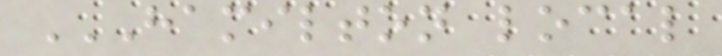HAMILTON LOCAL
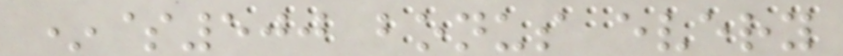*$500 bonus every
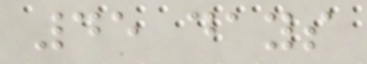45 days
